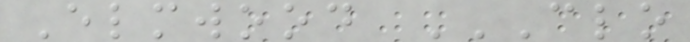Elmwood CLO
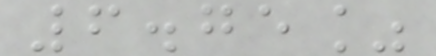6.75%
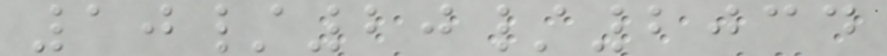10/20/2034
